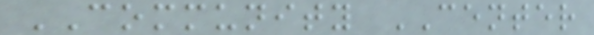COMMUNITY CENTER
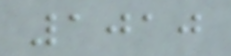1010
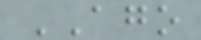AGO
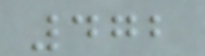472
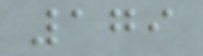179
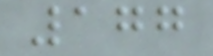177
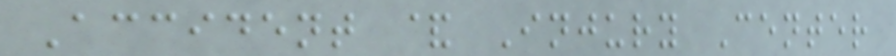Accident & Injury Center
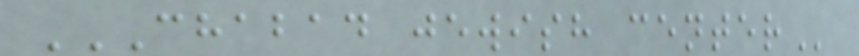CHABAD JEWISH CENTER
